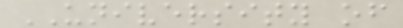UNIVERSITY of
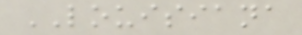LOUISIANA
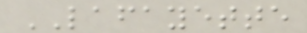LAFAYETTE
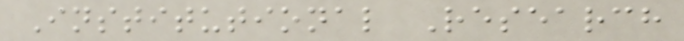Institutional Research
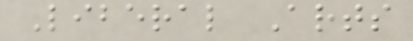Liberal Arts
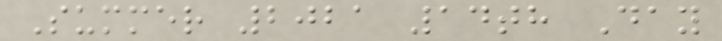Summer 2021 14th Day
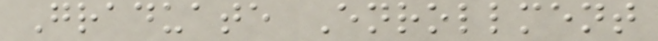Graduate Enrollment
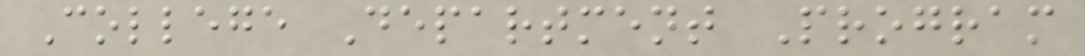College Department Program
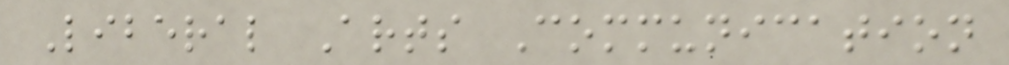Liberal Arts Communication
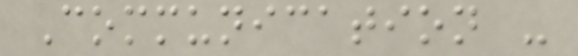Communication -
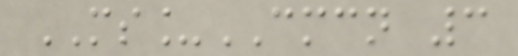MS_CMCN 3
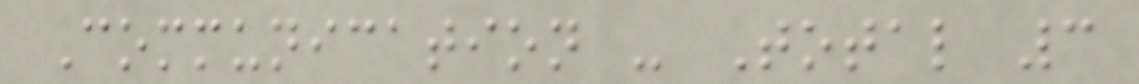Communication - Total 3
